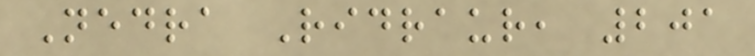Nedra Ridraur, 201
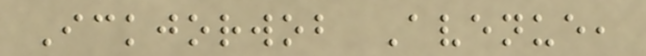Ickjorwob Avenue,
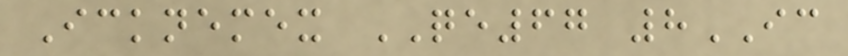Icknemex QE67 8IC
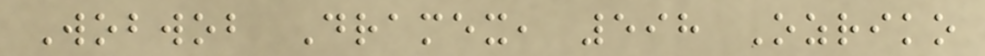Wobwob Dramex, 598 Ozriko
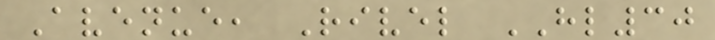Avenue, Rivel HL30
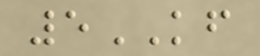5KF
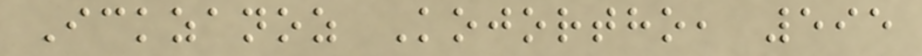Ickzanoz Kojortho, 595
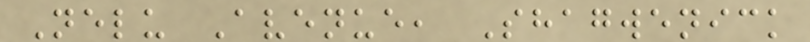Nelu Avenue, Shagwenick
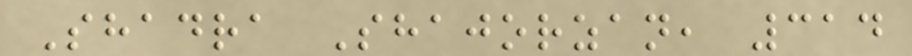Shadra Shajorzan, 314
